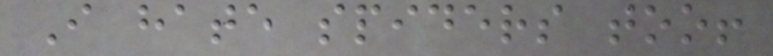I hate spiders too!
